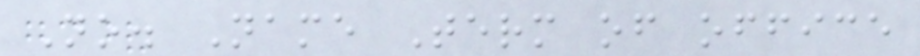No. Name Term of office
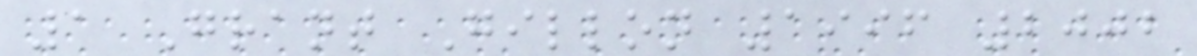1 Grant Gillon 1996 2002
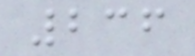236
